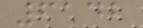6142
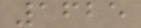1625
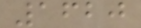1620
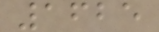1625
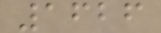1626
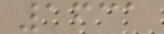1631
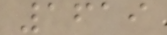1619
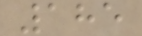185
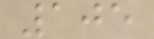105
